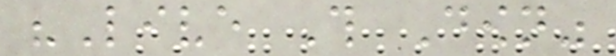"Live This Down"
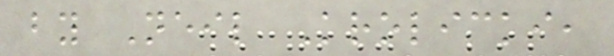by Neil Krolicki,
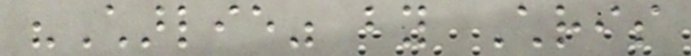"Charlie" by Chris
